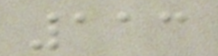113
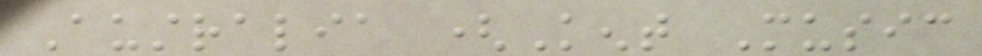Australia (Kent Music
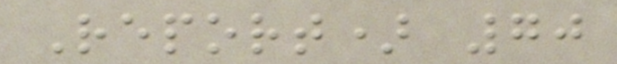Report) 70
